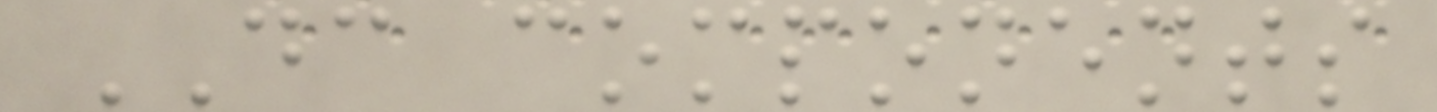DC components
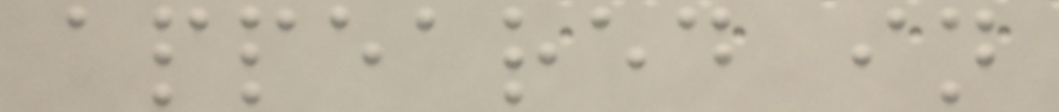appeared in
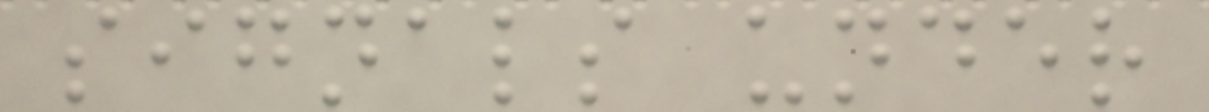signals under
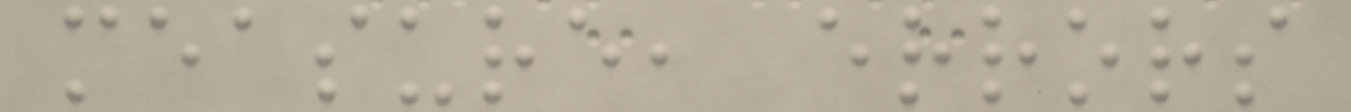measure, errors
